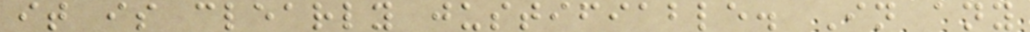it is clearly justifiable. In any
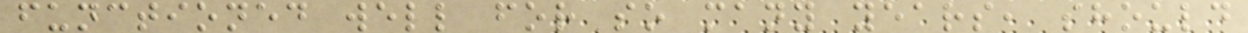functioned well for so many years, should
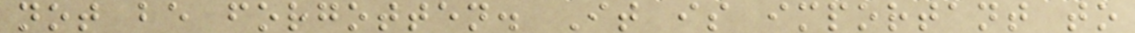not be forgotten. It is important to
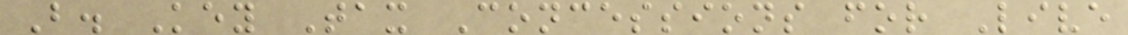B. Key Tax Concessions for Live
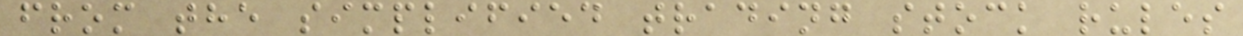from the simplified trading stock rules
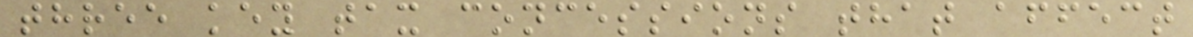three key tax concessions that affect
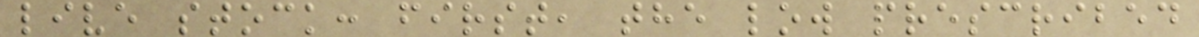live stock: first, the low prescribed
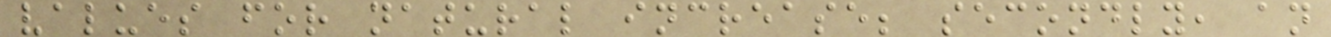values for natural increase; secondly, an
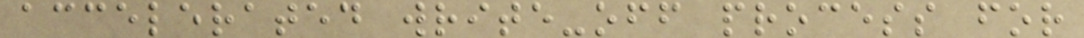accelerated write-off process for
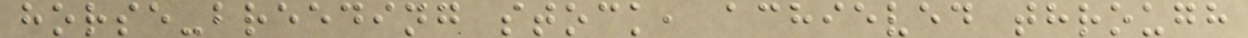horse-breeding stock, achieved through
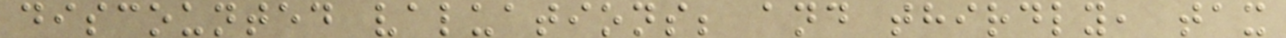discounted valuations; and thirdly, tax
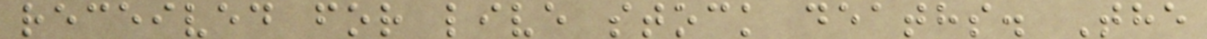received for live stock deaths. The
